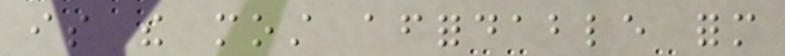is the most affordable form
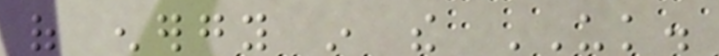of energy in the UK.
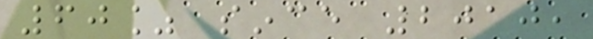60% since 2010,
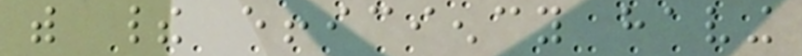with their efficiency having
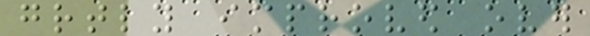greatly improved over
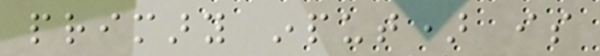primary input) is
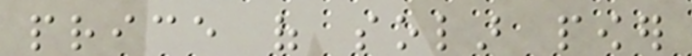price of solar power
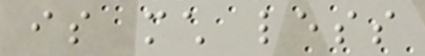is much less
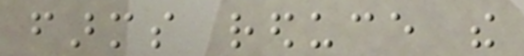farms reduce the
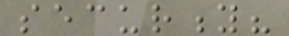security?
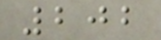202
